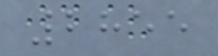2855
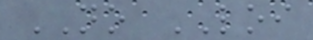NO LOI
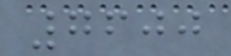7600
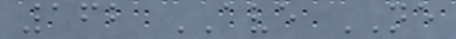162 AVE NE
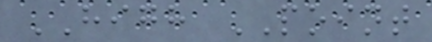HIGH POINT
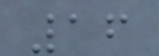16
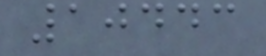10443
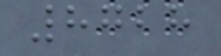8728
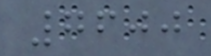7600
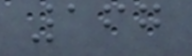167
